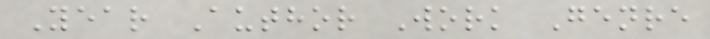Year Author Work Genre
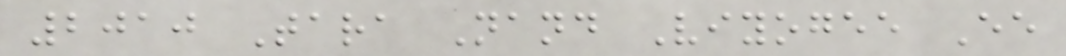2010 Tara Nand Viyogee Ee
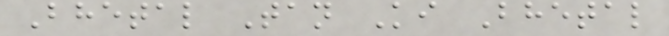Bhetal Tan Ki Bhetal
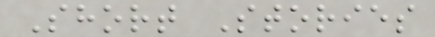Short Stories
